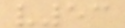v53
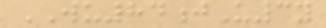WU84jU3y
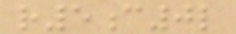r5c0l
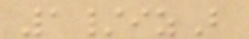1/izB
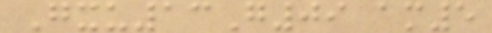Gxu13G09 am5
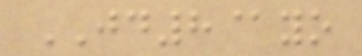JD8@yo
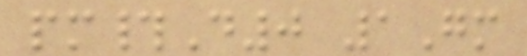pm#D0 1Gm
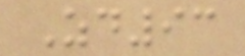Zd93
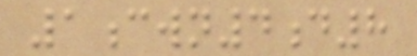1cwn4d8
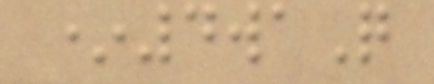*4waQ
